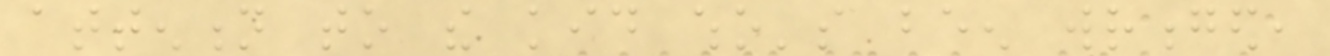attention to the kid who's been wronged,
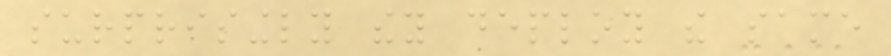surprisingly they deploy the same
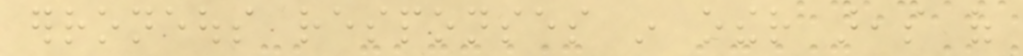erroneous responses in other areas of
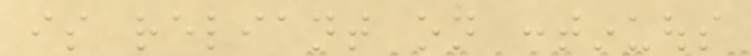is reliant on continuous
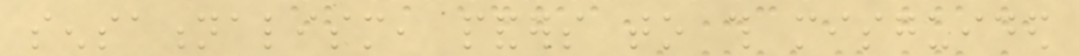sensationalism, panders to this misguided
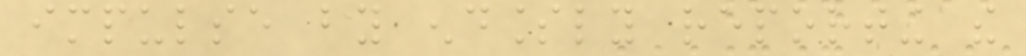impulse by endlessly reporting the
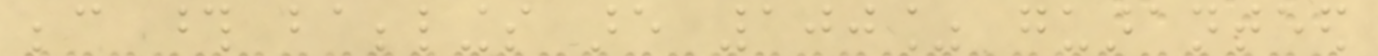because those babblings are 100% guaranteed
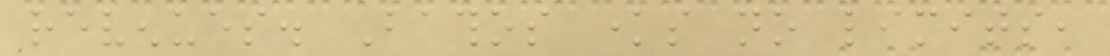revenues. Bathos knows no limits,
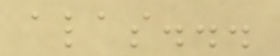alas...
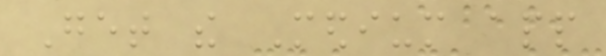Get the Medium app
